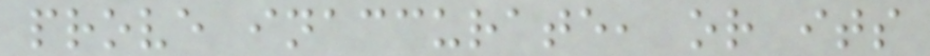prove inaccurate, or its
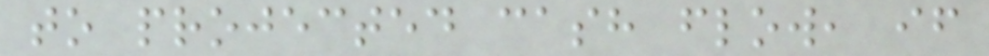to projected cash flow, if
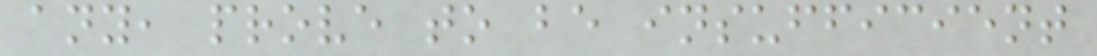any, prove to be insufficient
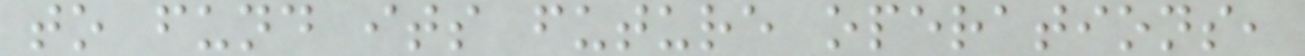to fund its future operations,
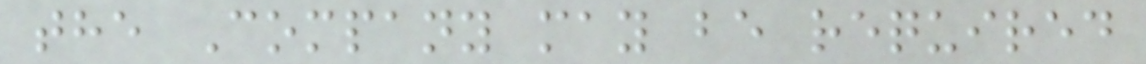the Company may be required
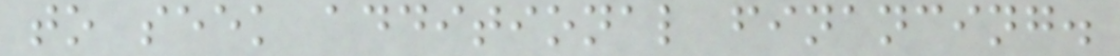to seek additional financing.
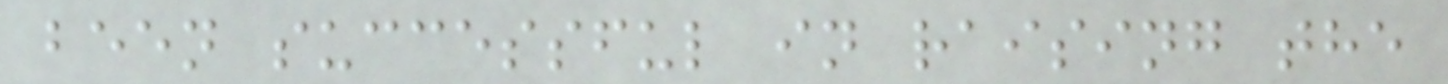been successful in raising the
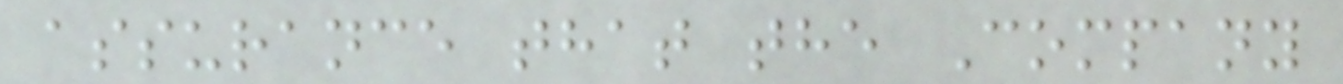assurance that the Company
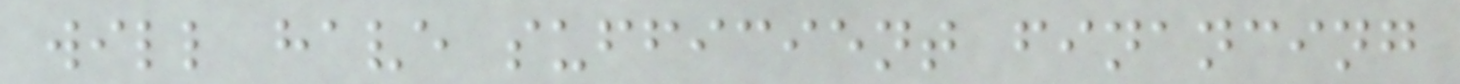will have sufficient financing
